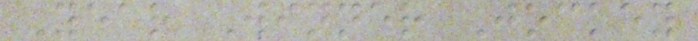Year Winner Jockey
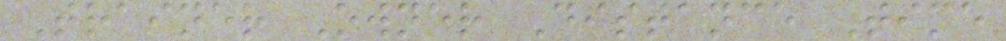Trainer Owner Distance Time
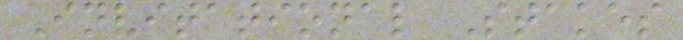Invitational Stakes
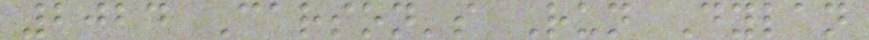2024 Carson's Run Dylan
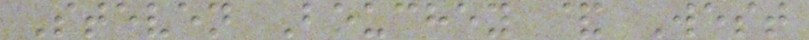Steven Bouchey & West
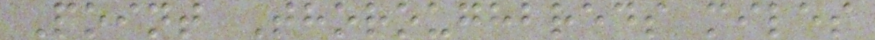Point Thoroughbreds miles
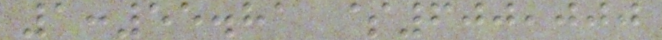1:55.81 $600,000
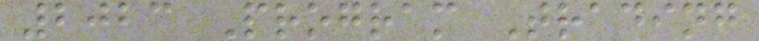2023 Program Trading
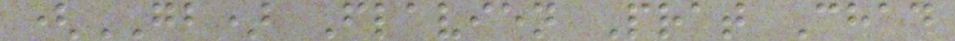(GB) Flavien Prat Chad
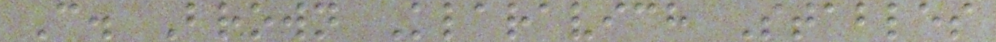C. Brown Klaravich Stables
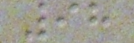98
